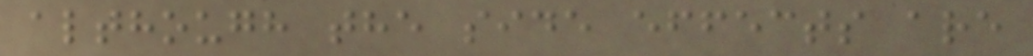although the side effects are
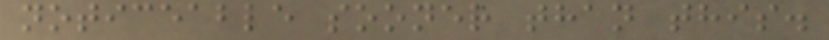noticeable sooner than this.
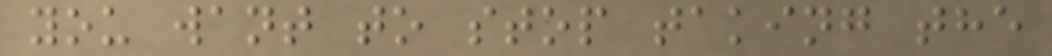you want to stop taking the
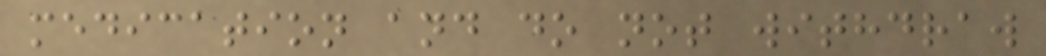medication and do not withdraw
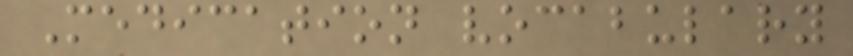Medication vocabulary
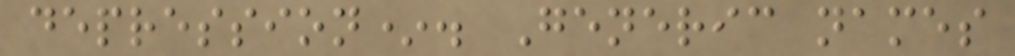depression*. Generic names
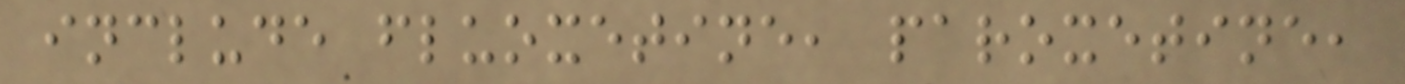include fluoxetine, paroxetine,
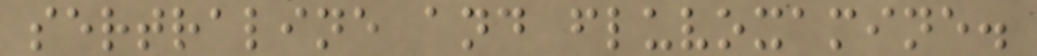sertraline and fluvoxamine.
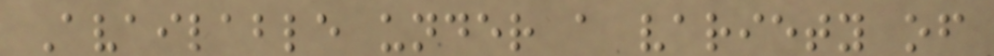Available under a variety of
